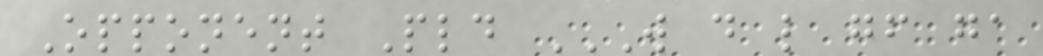Opponent Pld W D L GF GA
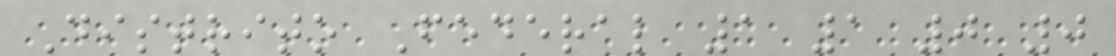Distrito Federal 1 1 0 0
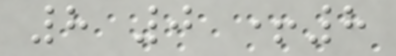8 0 +8
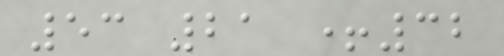53 21 +32
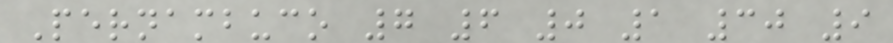Pernambuco 7 6 0 1 30 9
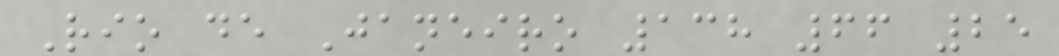Rio de Janeiro 138 66 25
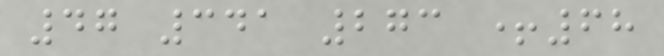47 341 273 +68
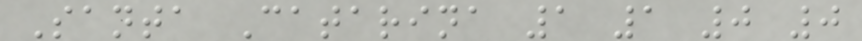Santa Catarina 1 1 0 0
